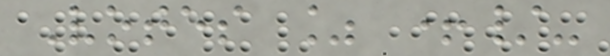Votes % +/-
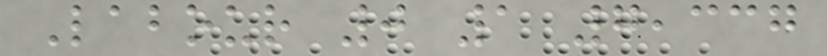Labour 0 1 7,337
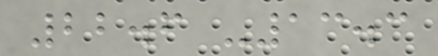22.6 -13.3
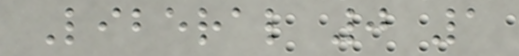Liberal 0 1
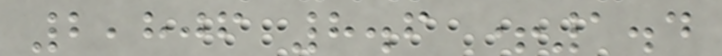2,806 8.6 +1.4
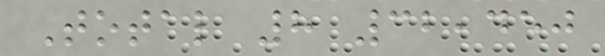Total 8 32,450
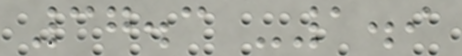37.3 -1.9
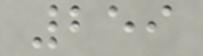259
